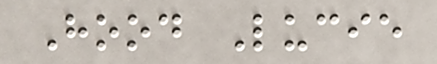Hood Lucie
